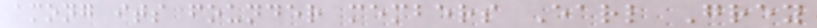among its founder members Earl Grey
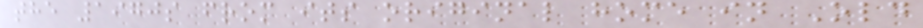the 1970s from its original home in Old
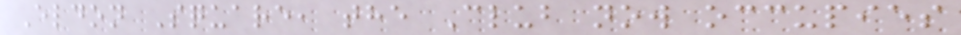Eldon Square, the Club now occupies
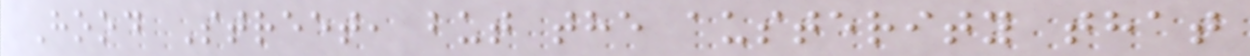Hood Street, but the austerity that
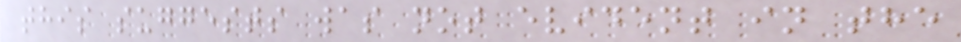this suggests was not evident in the
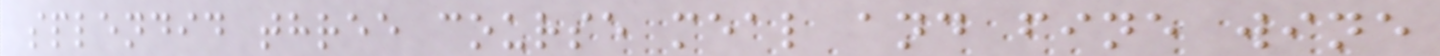splendid three course meal and fine wine
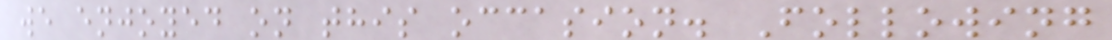we enjoyed on this occasion. Following
